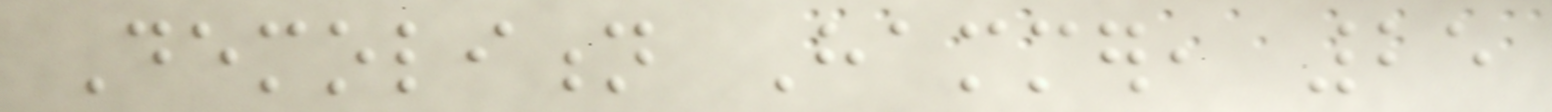Demolition Hammer, 25
